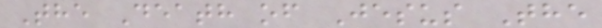The Death of Jesus The
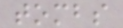tombs
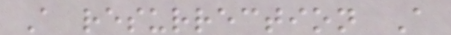A resurrection A
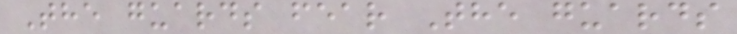The guards fear The guards
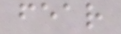fear
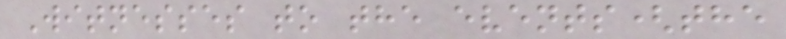Witnesses to the events(the
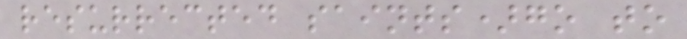resurrected saints)go to
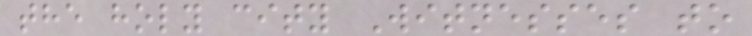the holy city Witnesses to
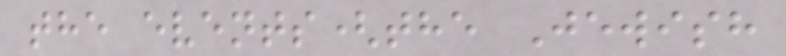the events(the Jewish
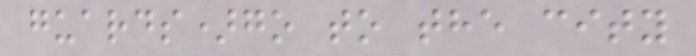guards)go to the city
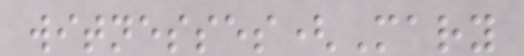witnesses(Mary
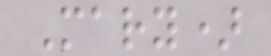Mary)
